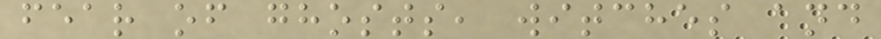fear of ghosts, witches and
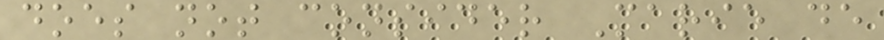does not consider Marie de
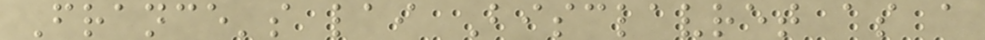France's lai Bisclavret as a
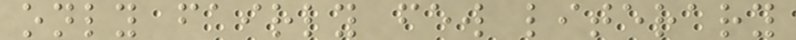only fairly few literary
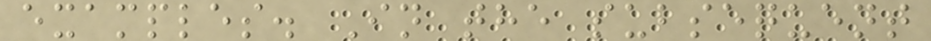examples. In the subsequent
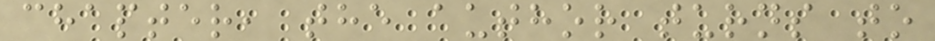chapter, the author turns to
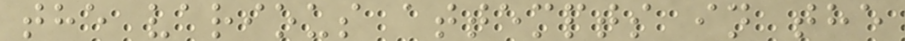the various attempts in the
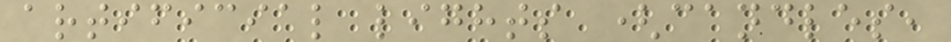artificial lights (candles,
